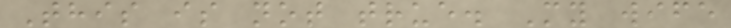This is not true. My wife
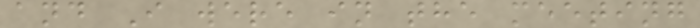and I were in the meeting
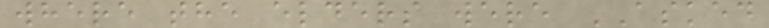where the elders were ASKED
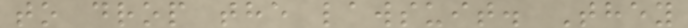to drop the lawsuit. They
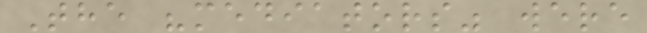The "mediators" were
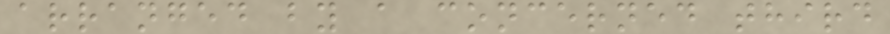arranged by a concerned third
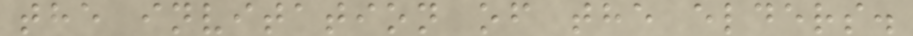the invitation of the elders.
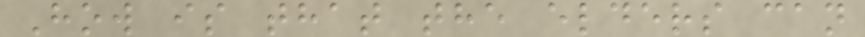How is that the elders can
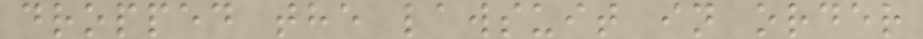dropped the lawsuit in order
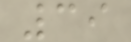39
